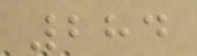284
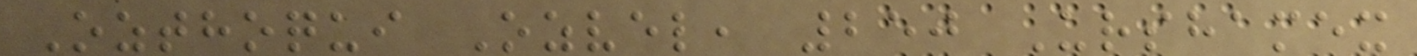Ozthoqui Ozvel, 250 Urshamex
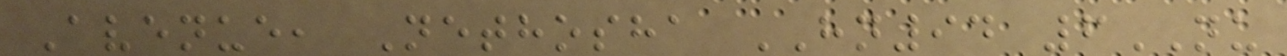Avenue, Nethosha HN94 6NU
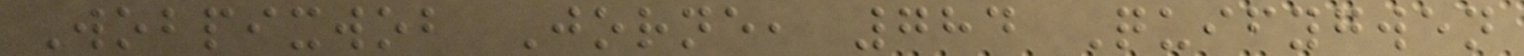Wobpixwob Jorne, 784 Quifygwen
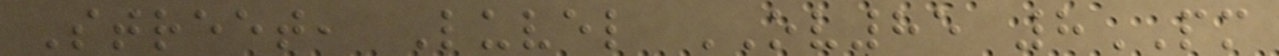Street, Luvel OV85 8PM
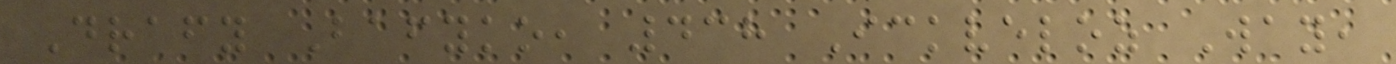Drafy Bafyko, 438 Ickveloz Way,
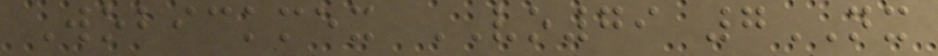Wobickmex VO79 7NX
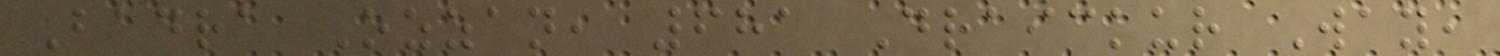Badra Ozzan, 681 Draickur Way,
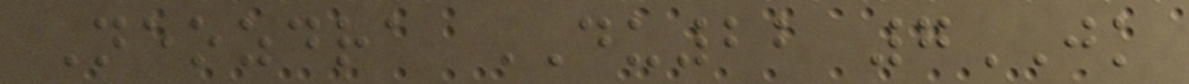Neozdra DU22 7JK
